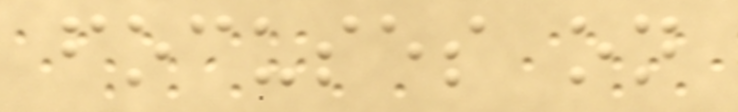focuses on
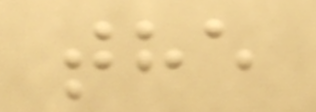the
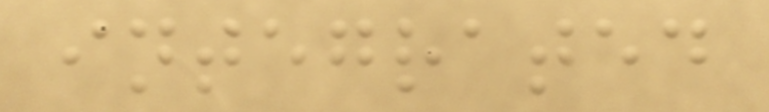integrated
